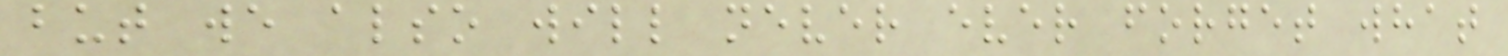but we also will never ever forget what
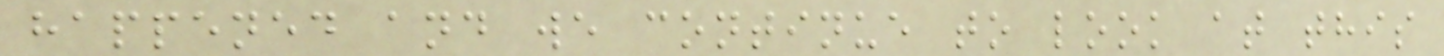happened and we continue to look at this
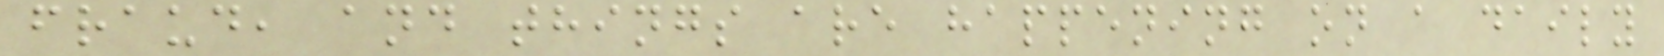fraud, and things are happening on a daily
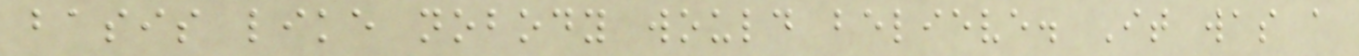basis like nobody would believe. It was a
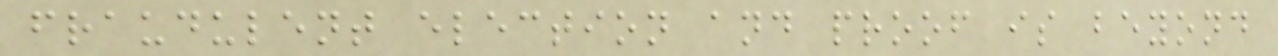fraudulent election and proof is beyond
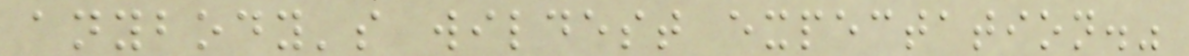anybody's wildest expectation."
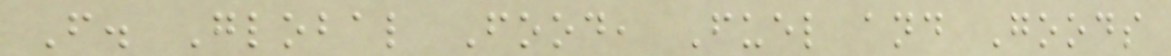F. Global Food, Fuel and Goods
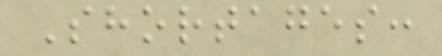Shortages:
